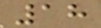18
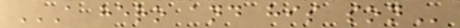A HERO AND HIS SON
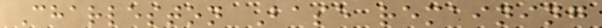Charleston Base remaining
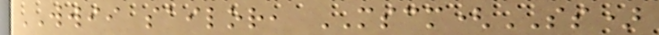WWII sailor, MSCM(SS)
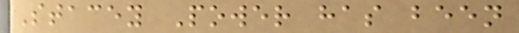Stacey Power has been
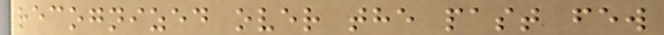recognized over the past few
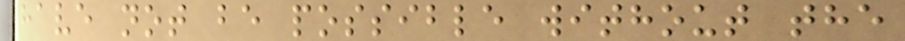have not be possible without the
